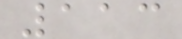113
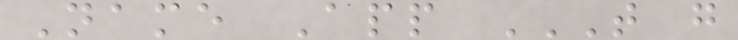Name App T G
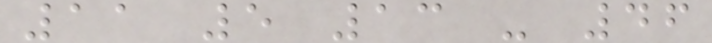11 5 13 - 46
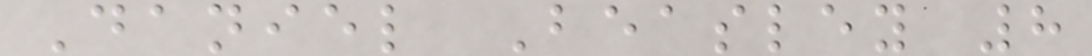Daniel Beasley 8
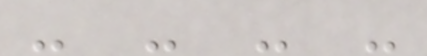- - - -
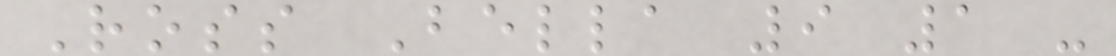Ross Bella 9 1 -
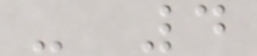- 4
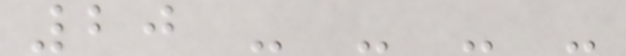20 - - - -
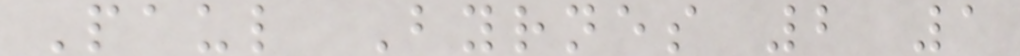Paul Byrnes 2 1
